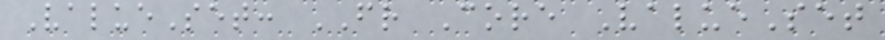ValueSet: FR Core ValueSet
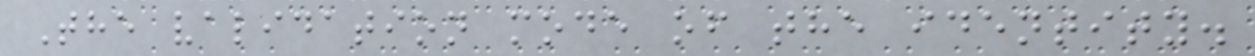The validation mode of the identity.
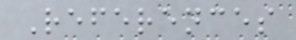References
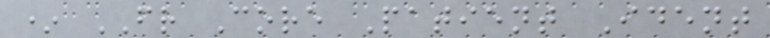* FR Core Patient Ident
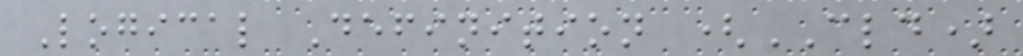Logical Definition (CLD)
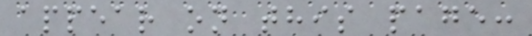appear on this page:
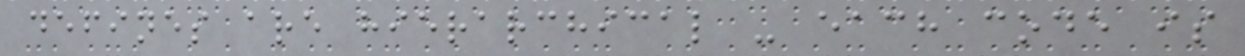defines are hierarchical - each code is
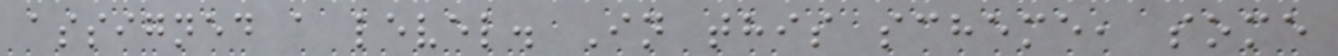assigned a level. In this scheme, some
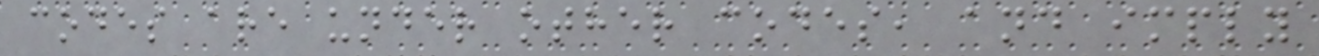codes are under other codes, and imply
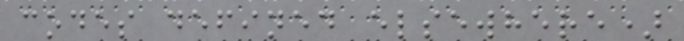codes defined elsewhere)
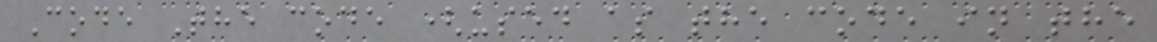Code The code (used as the code in the
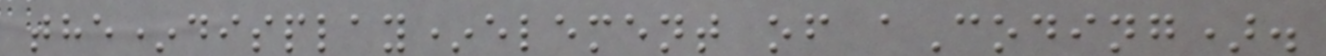the*display*element of aCoding).
